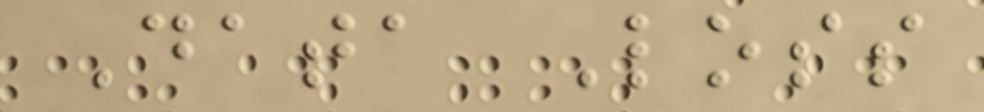Data Loss
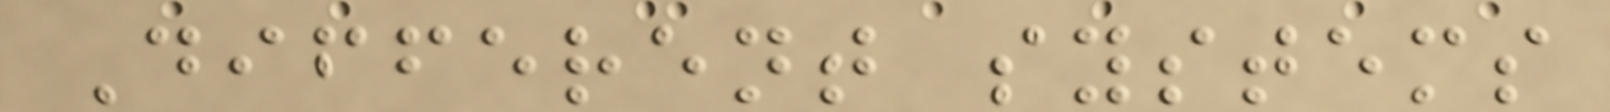Different systems
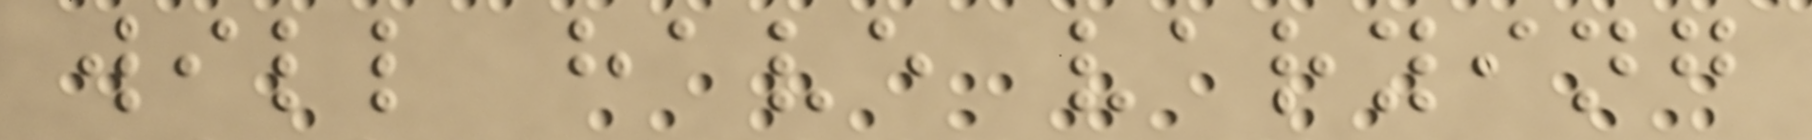will have varying
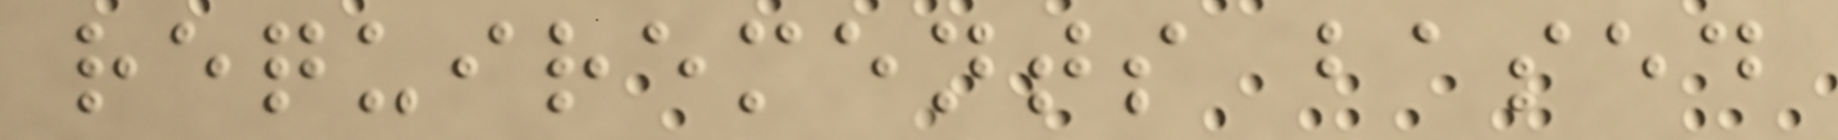requirements based
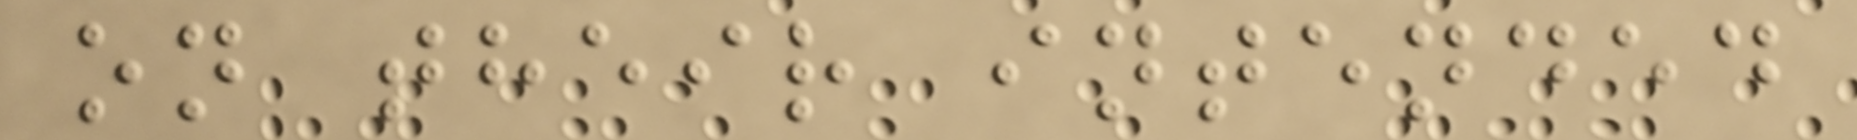on their intended
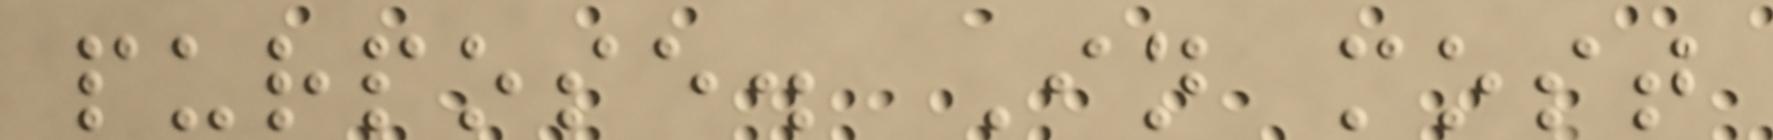purpose. In most
